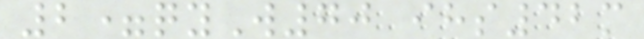2=qyW70 ihs42m
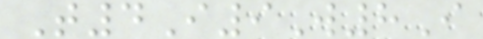T4I9W8I
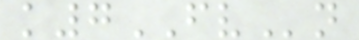k7FVn
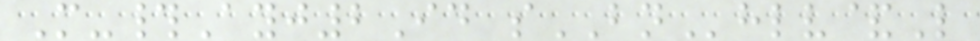M-#Ayj2Id sBNhlv&L
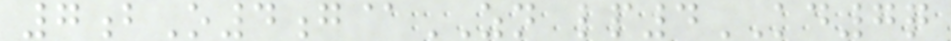7bO4g@ZN lp4KD7q
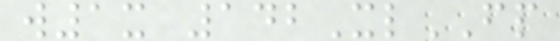w1x 142XlFP
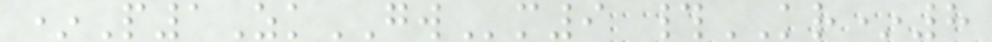*P1ZkGWm9 #KR*8
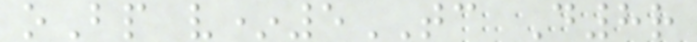oBp v*5TC D8r
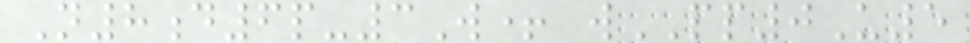N8d6p-3W+ wPP0U5
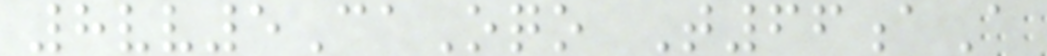8vv5CaOqo T66aA
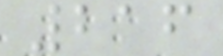216
